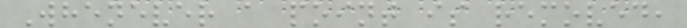Whenever a point is removed,
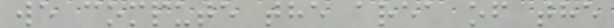we compute the area of the
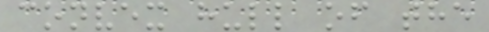convex hull of the
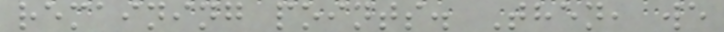remaining points. Then, we
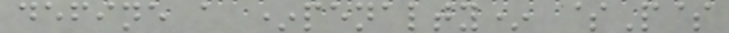define a *penalty* $P$
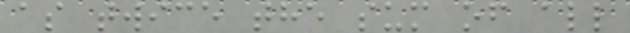as twice the sum of all
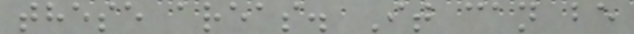these areas. It can be
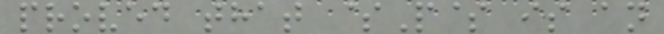proved that $P$ is an
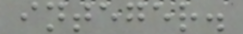integer.
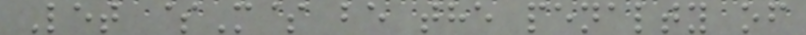Let $M$ be the penalty of
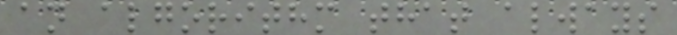an algorithm that always
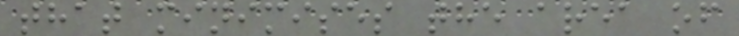that minimises the area of
